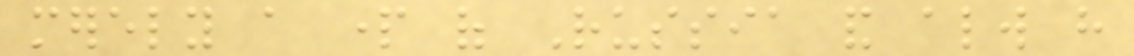merely a part of Russia and always have
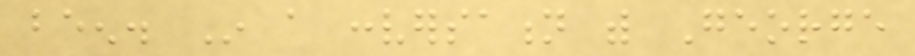been. In a conversation with George
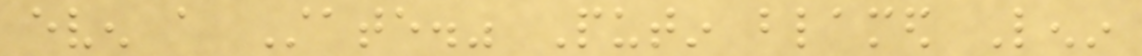even a State." Putin blamed Lenin
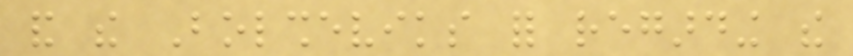and the Bolsheviks for regarding the
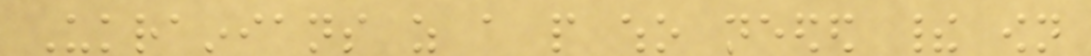Ukrainians as a people who needed their own
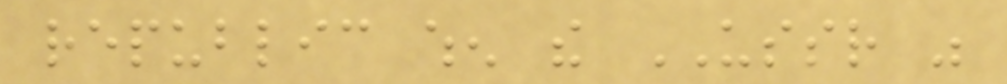republic when the USSR was
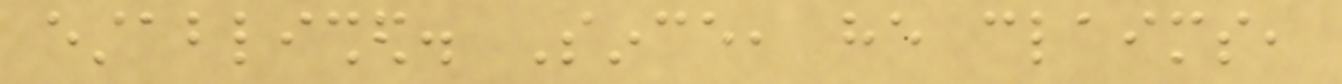established. Since, he claims,
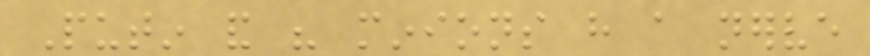Putin and his minions have a nerve
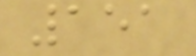151
